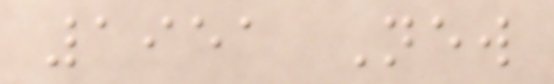1951 New
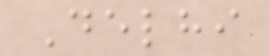Delhi
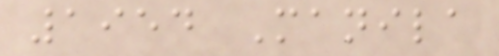1954 Manila
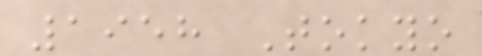1958 Tokyo
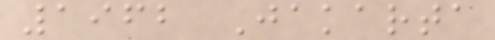1962 Jakarta
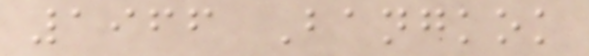1966 Bangkok
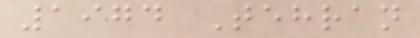1974 Tehran
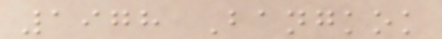1978 Bangkok
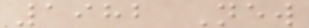1982 New
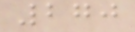270
